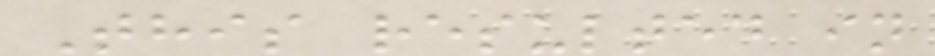This resulted in
